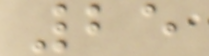25
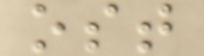ost
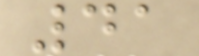41
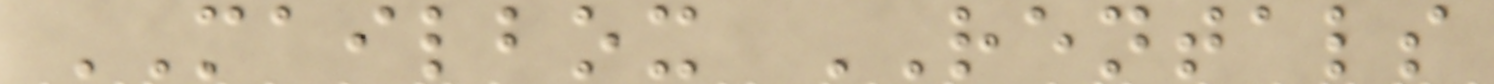MAILBOX RENTALS
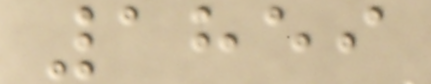1859
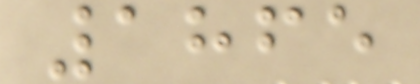1865
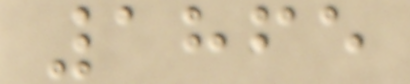1865
